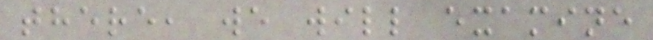there, we will examine
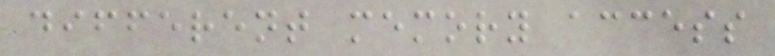different memory access
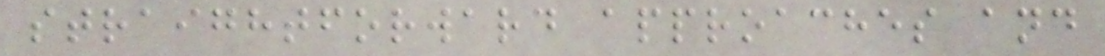straightforward approaches and
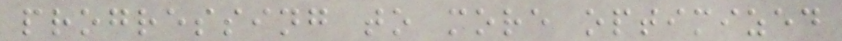progressing to more optimized
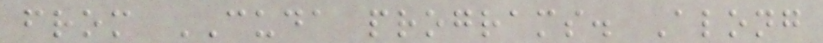from CUDA programs. Along
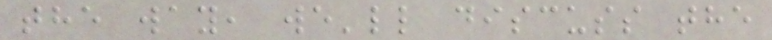the way, we'll discuss the
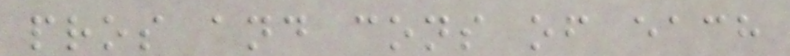pros and cons of each
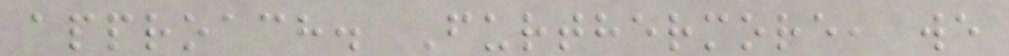approach. Furthermore, we
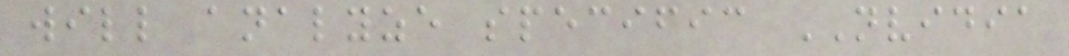will analyze specific NVIDIA
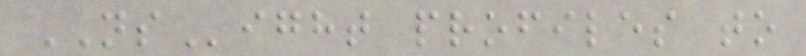NSight profiles to
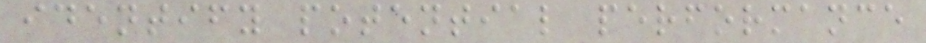identify potential performance
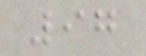97
